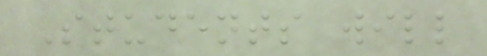Students will
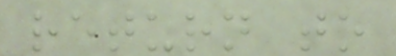return to
